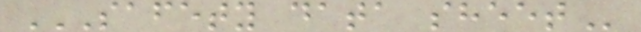SAFETY DATA SHEET
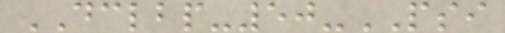DCLBP-50-PSI
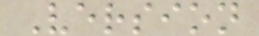Version
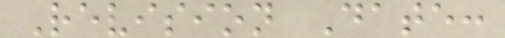Revision Date:
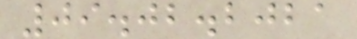09.02.2021
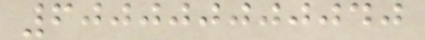600000000040
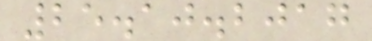25.10.2017
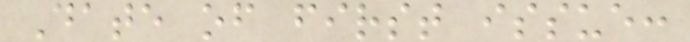Date of first issue:
